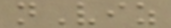nViz
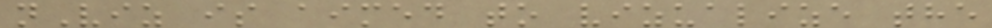nViz is aimed to vizualize the
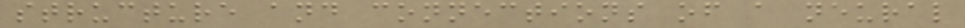structure and connections of a neural
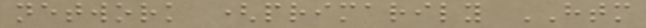network (primarily HTM
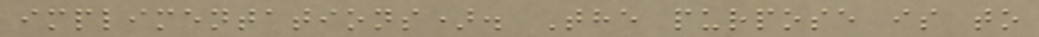implimentations). The purpose is to
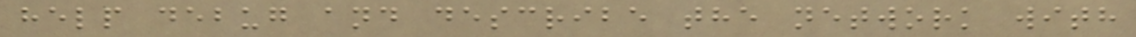help debug and describe the network with
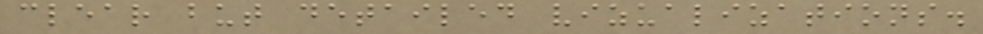clear but detailed vizualizations.
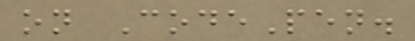on CodePen.
